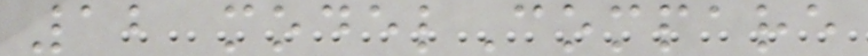12 modelCompare
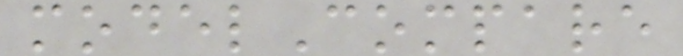modelCompare
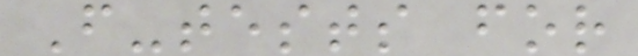F-tests for
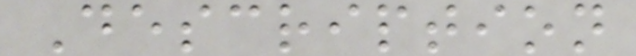Description
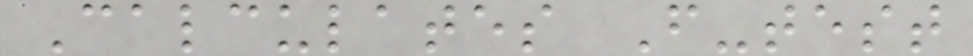Calculates F-test
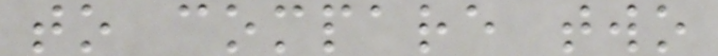to compare two
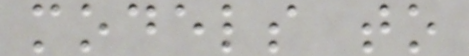models to
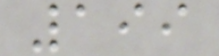199
